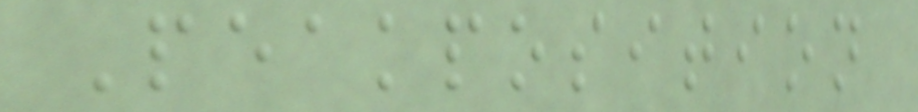Peakposition
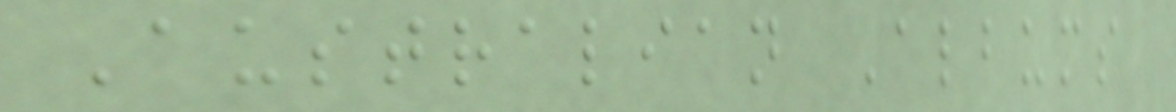Australian Albums
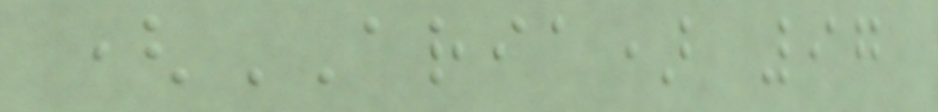(ARIA) 97
